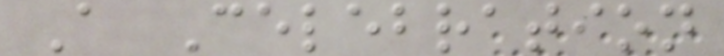A Celebration
